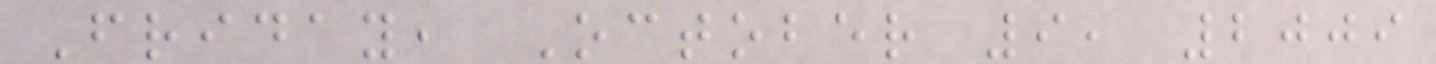Friday, October 9, 2009
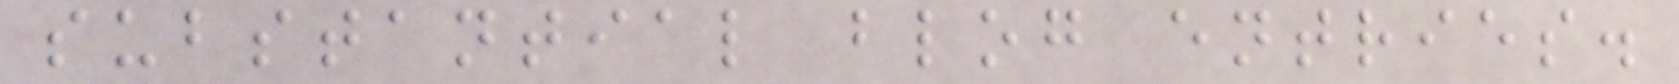substantial blog entries.
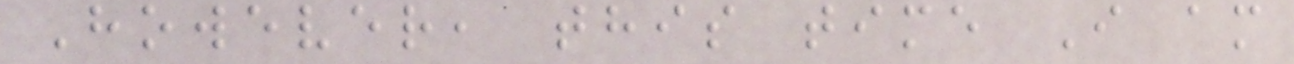However, this time I am
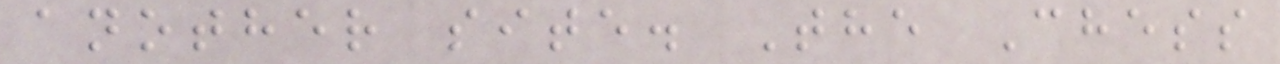another site. The Chess
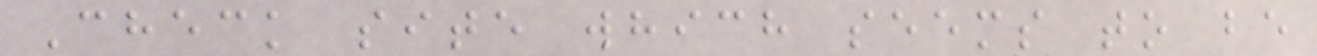Check site which seems to be
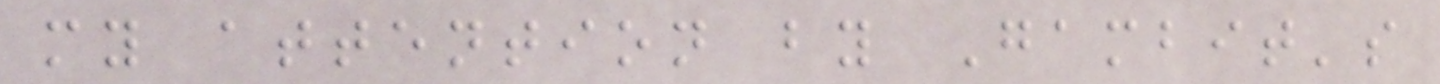my attention by Gambit's
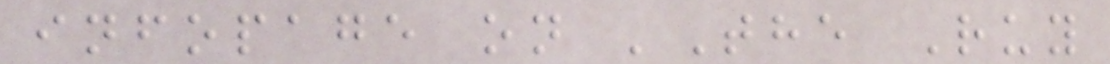infopage on 'The Ruy
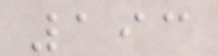193
